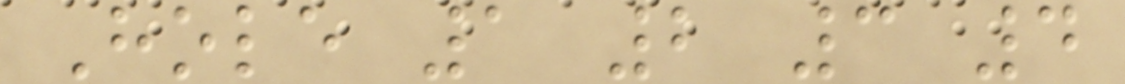Hole 1 2 3 4
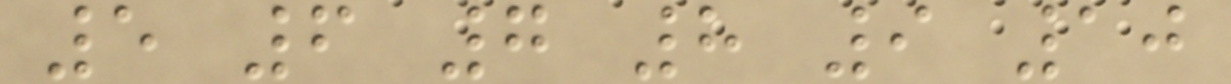5 6 7 8 9 10
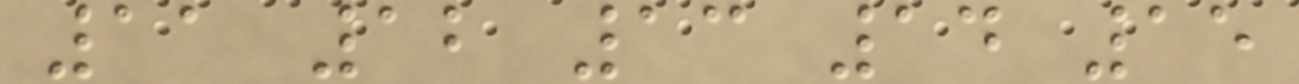11 12 13 14 15
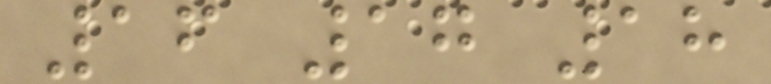16 17 18
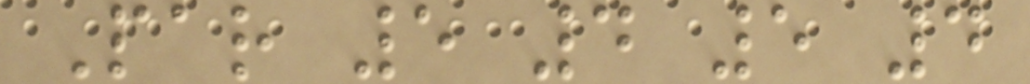Par 5 4 5 4
